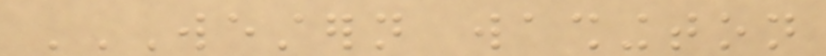WESTERN WASHINGTON
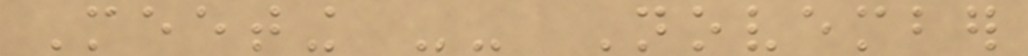Meeting -- November
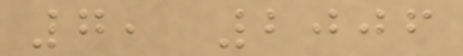7, 2006
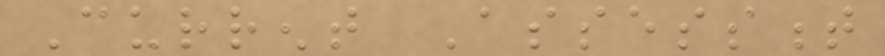Current Assessment
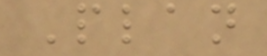Plan
